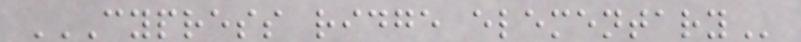CYPRESS RIDGE ELEMENTARY
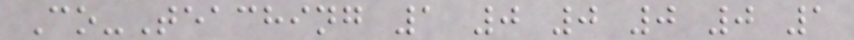Co-Teaching 1 0 0 0 0 1
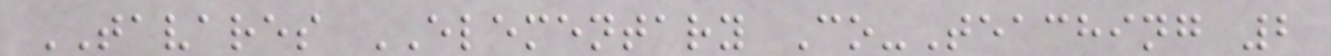TAVARES ELEMENTARY Co-Teaching 2
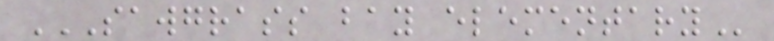SAWGRASS BAY ELEMENTARY
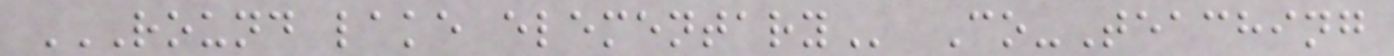ROUND LAKE ELEMENTARY Co-Teaching
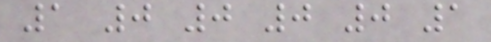1 0 0 0 0 1
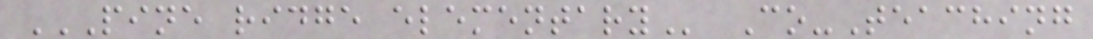PINE RIDGE ELEMENTARY Co-Teaching
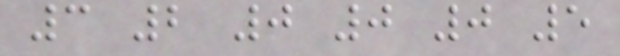3 2 0 0 0 5
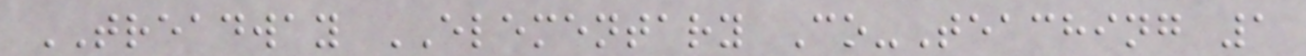TREADWAY ELEMENTARY Co-Teaching 1
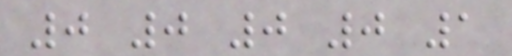0 0 0 0 1
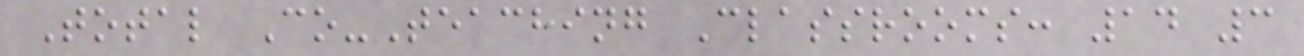Total Co-Teaching Classrooms: 14 3
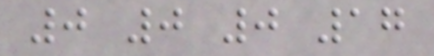0 0 0 17
